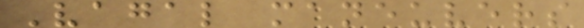Vagal maneuvers
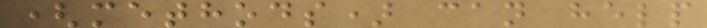(methods) can help
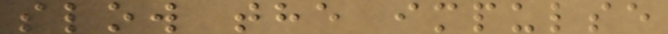slow the impulse
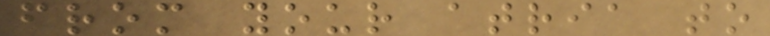from your atria to
